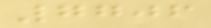7706
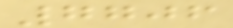7706
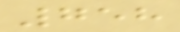758
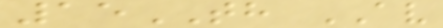15TH AV
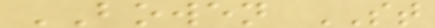BOWEN ST
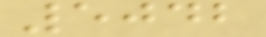5042
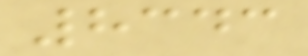8343
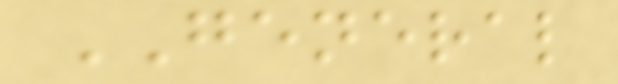GENERAL
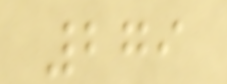279
